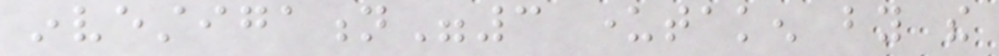investigation"3 undertaken by the
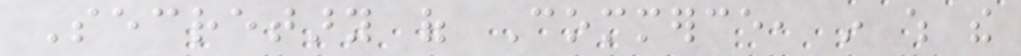Secretary of Commerce, in which the
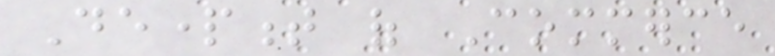Department of Commerce
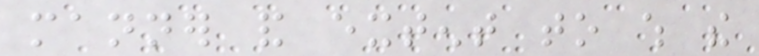manner and extent to which the
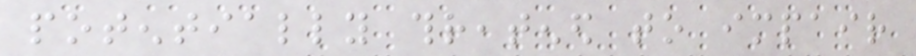potentially threatened to impair
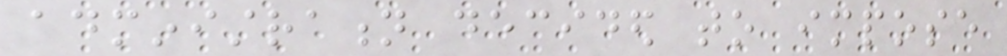administration decided to impose
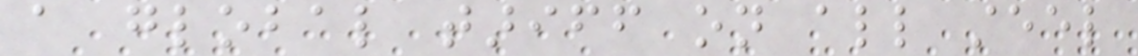a global tariff on all steel
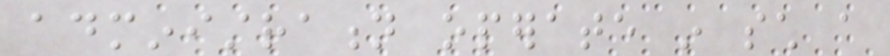administration operate in such a
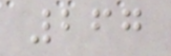267
